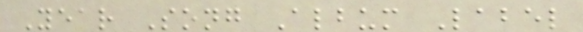Year Song Album Label
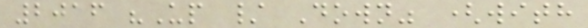2016 "Up / Down" (with
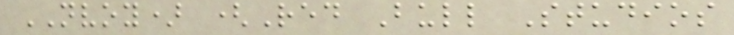NVOY) (Red Bull Studios
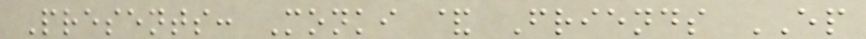Presents: Monki & Friends EP
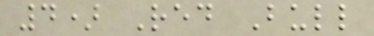4) Red Bull
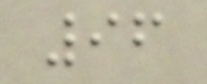96
